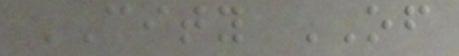CITY OF
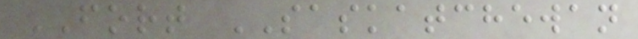FORT SASKATCHEWAN
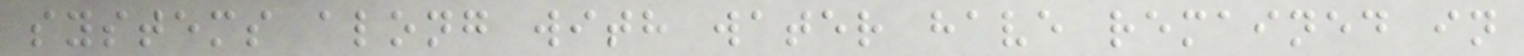systems along with water have remained in
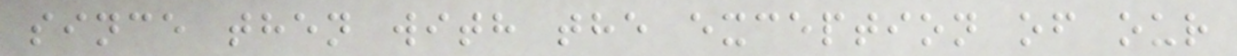since then with the exception of our
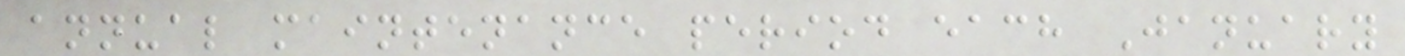annual maintenance period each January
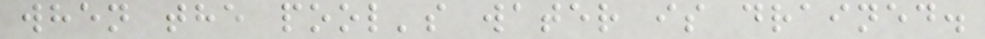when the pool's water is drained.
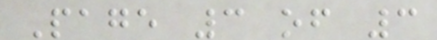Page 3 of 3
